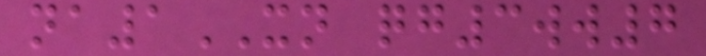na1XN qg3ww7
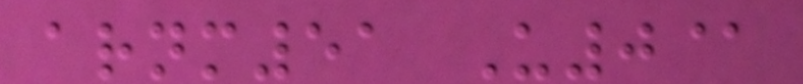arnm51 U0@
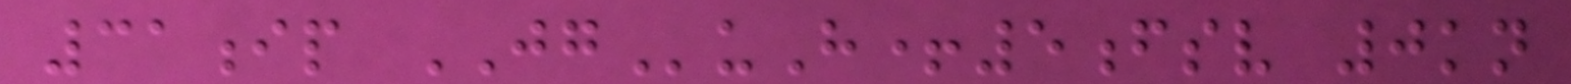31ip JGuH+5fsv 0kn
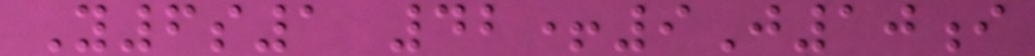Y6s1 42+9J10i
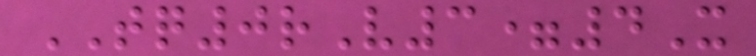TQ0rV3=4X
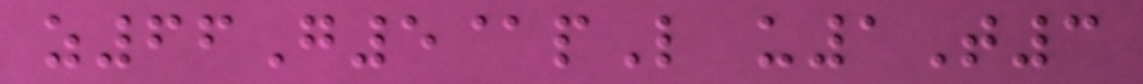z66G5@pL u1T3
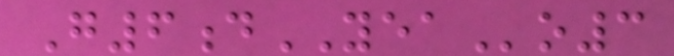G6dYEAo3
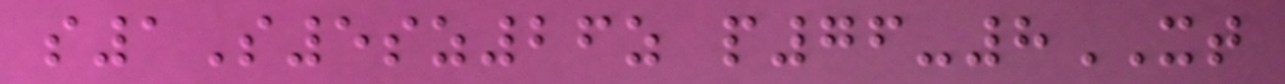s1S5sz26z p76-8XT
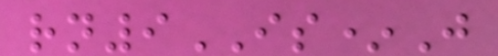rn9IS*J
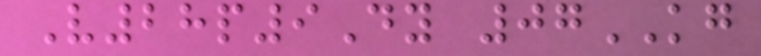V28p9Dy 07KG
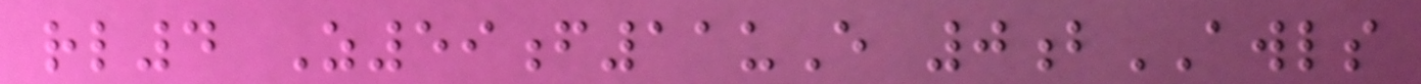rl4 Z59f11uE 0bAWLS
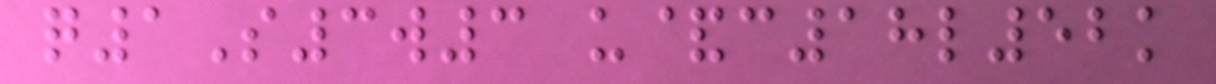q1S3w3 u&c18l52k
